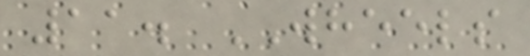11. WHEELS
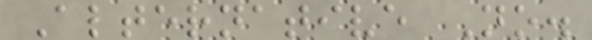Alternative No.
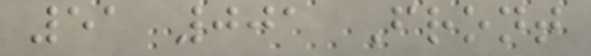51 001 Front
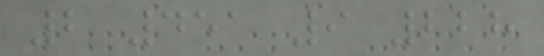2 451 9 228
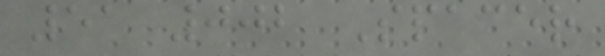51 002 Spacer
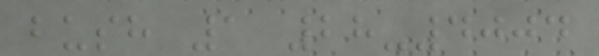bush 1 28-4004
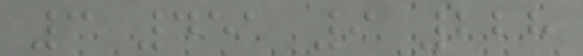3 451 9 228
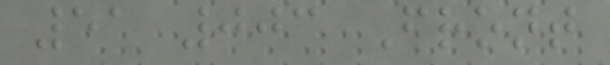51 003 Front
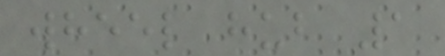wheel hub 1
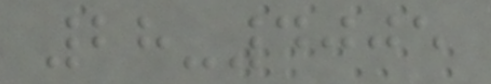28-4005
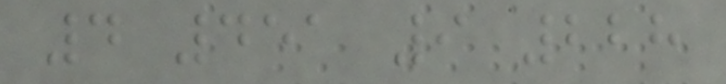4 451 9 228
